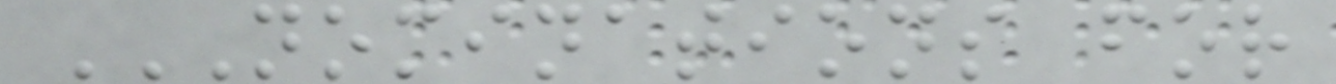NOMINATIONS FOR
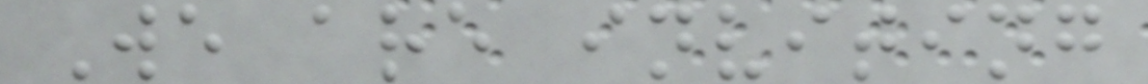We are inviting
